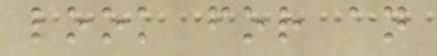look for an
